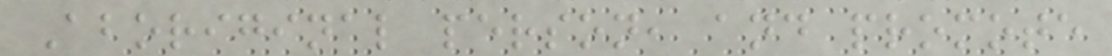Aboriginal person, and promote
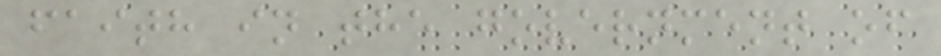faith in the government of
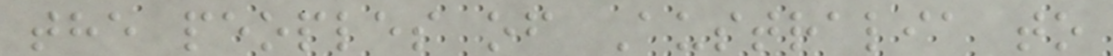the peoples of Australia to
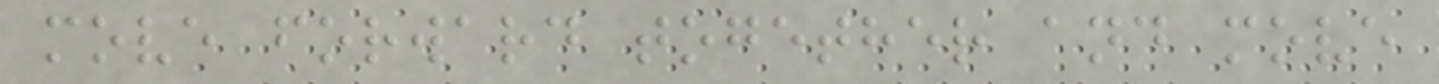move forward together and move
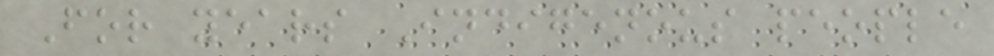For years Indigenous people
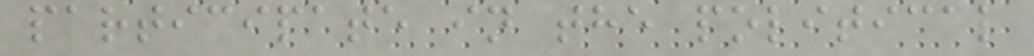participate in the political
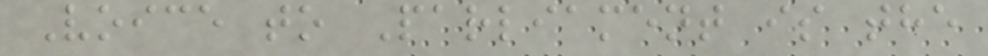Voice to Parliament is the
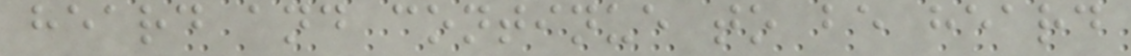heard and continue to be heard
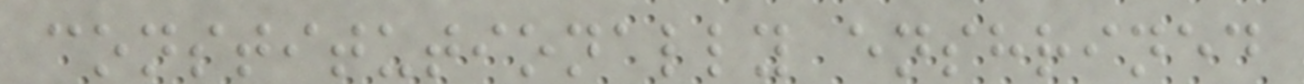constitutionally enshrined
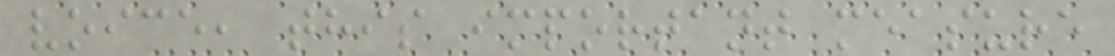voice, this important measure
